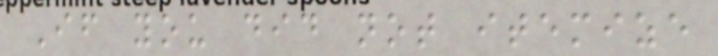If you did not itemize
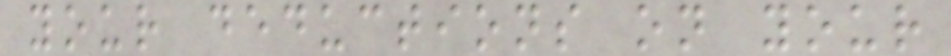your deductions on your
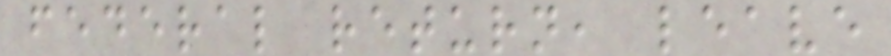federal return, leave
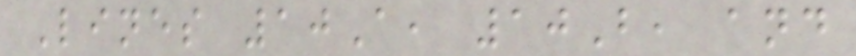Lines 10A, 10B, and
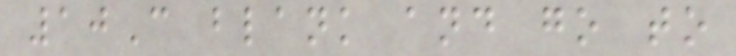10C blank and go to
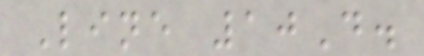Line 10D.
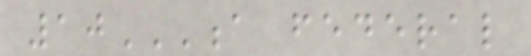10A FEDERAL
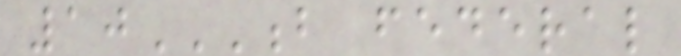10B FEDERAL
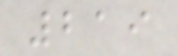219
